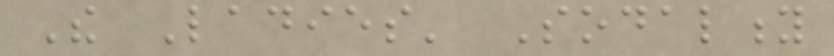The Ladies' Sodality
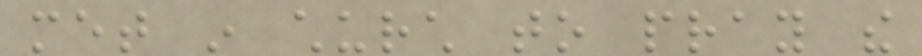met in church to pray the
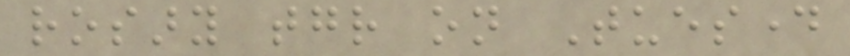rosary together on Tuesday
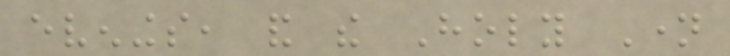evenings, and the Holy Name
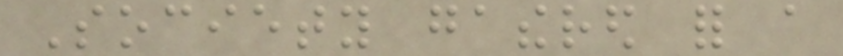Society gathered for a
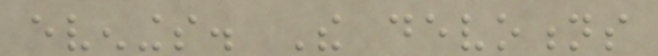evenings. The devotions
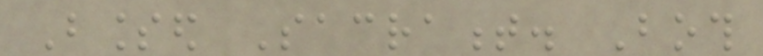Blessed Sacrament. Both
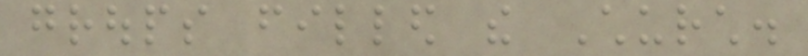groups filled the Church.
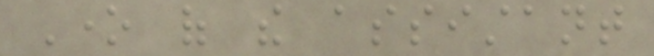One of the assistant
